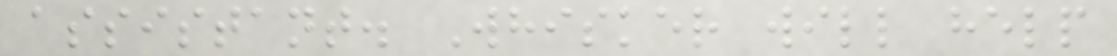assistant. Whisker will help
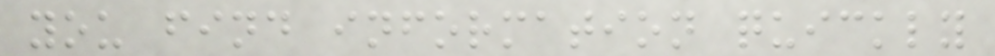you find information quickly
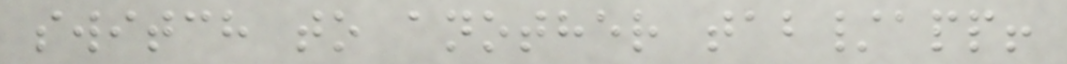switch to another tab/app!
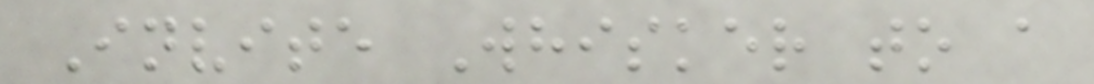Invite Whisker to a
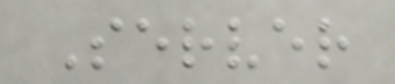Server
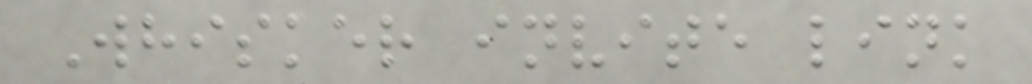Whisker invite link
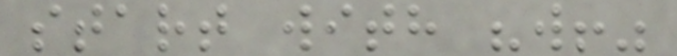start with "w!"
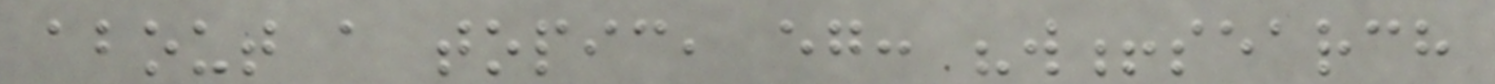about a topic, eg: "w!search
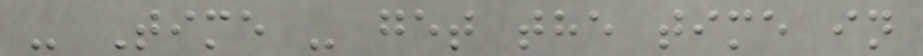- Time - get the time in
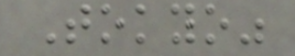Tokyo"
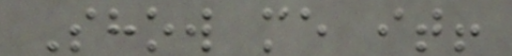Show me it!
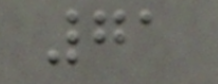71
